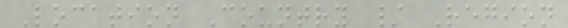Location Country / Region
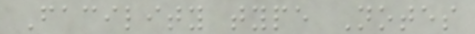Facility type Notes
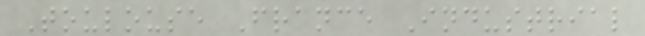Toulouse France Industrial
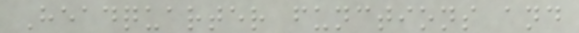Headquarter functions and
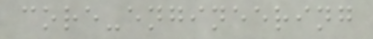core-engineering
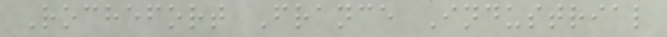Rochefort France Industrial
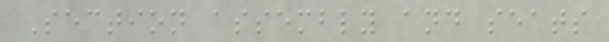Section assembly and seats
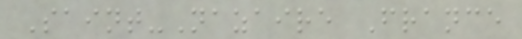Saint-Nazaire France
